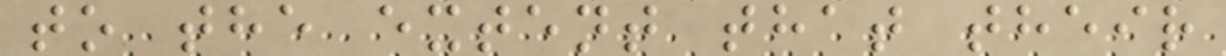to the extent that their
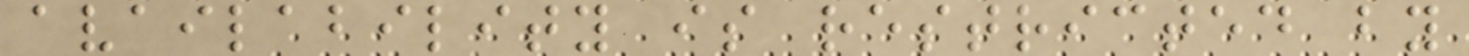availability is restricted by
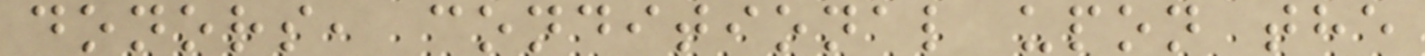donors, conditional upon the
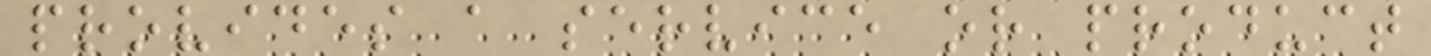provides a service or product
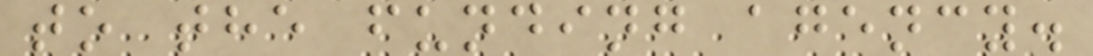to the funding agency.
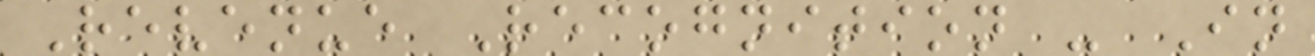Revenue Recognition - In
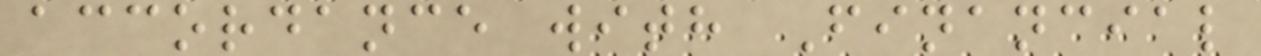accordance with Financial
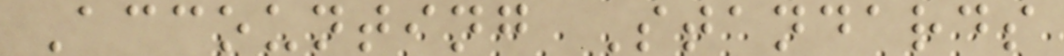Accounting Standards
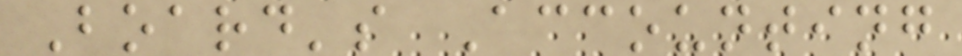Board's Accounting
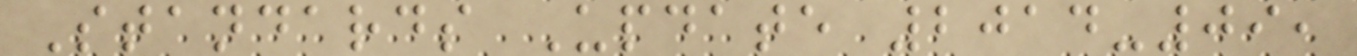Standards Update 2014-09,
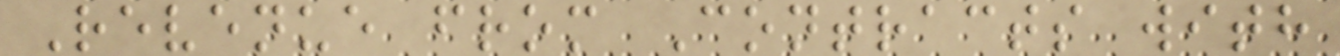Revenue from Contracts with
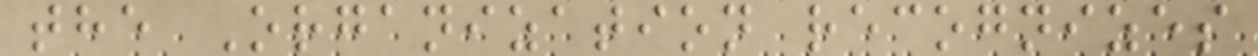the Organization recognizes
